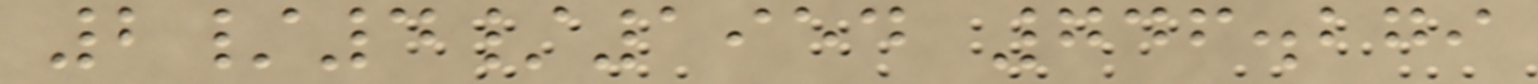2/4/1954 746.279
